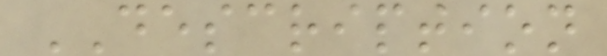DESCRIPTION
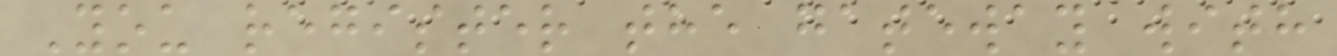You register the gateway with
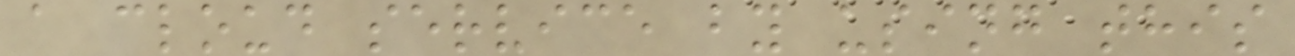a cloud service by using this
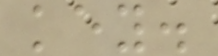key.
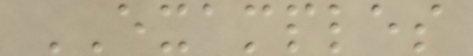EXAMPLES
